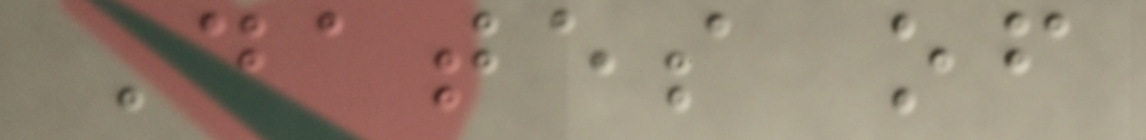Dates of
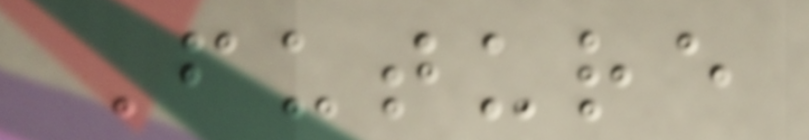Future
